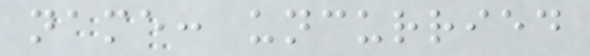name: uncurried
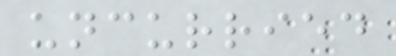uncurried
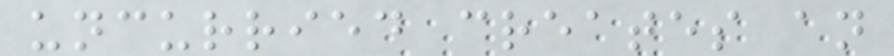uncurried creates an
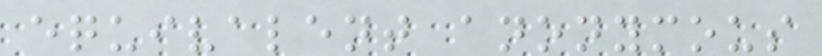equivalent anonymous
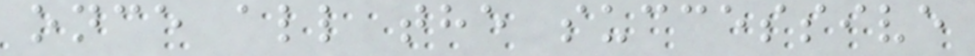once all the successive
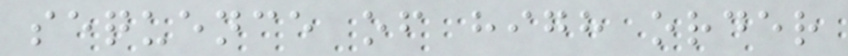sequence of high order
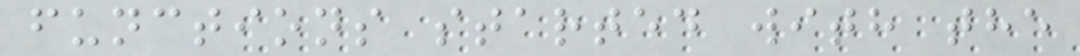functions started with the
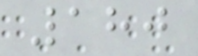180
